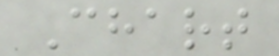Chart
